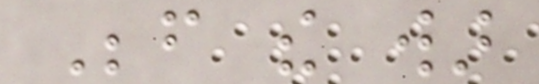Before the war
